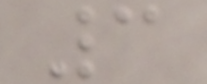3
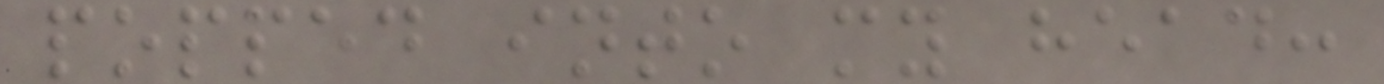popped into my head:
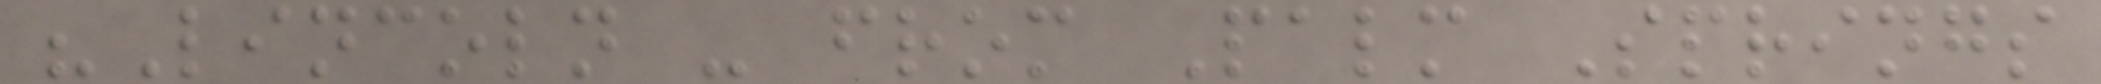"Lincoln - from Palm Springs
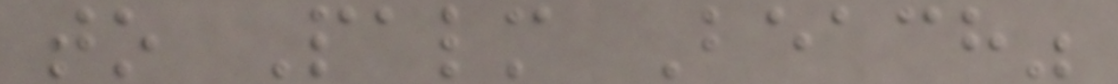to Palm Beach"
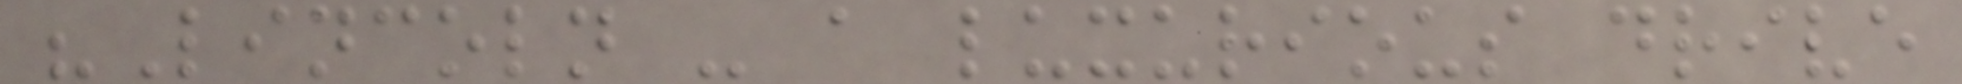"Lincoln - a luxurious drive
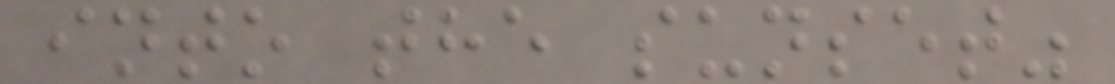into the sunset"
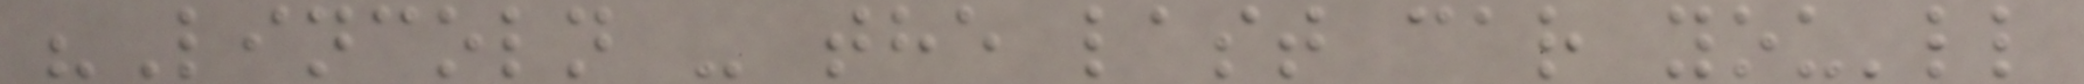"Lincoln - the last car you'll
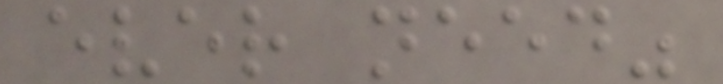ever need"
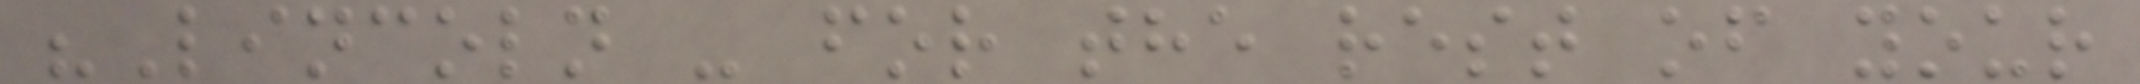"Lincoln - for the rest of your
